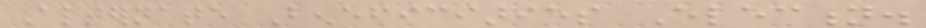Alternate Beneficiaries Election.
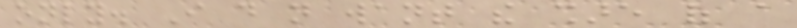only. I do not want the share of a
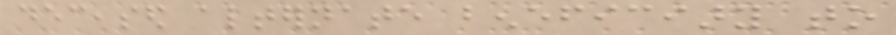deceased alternate beneficiary to
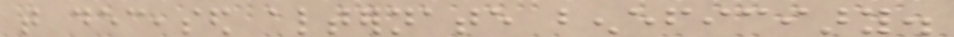that deceased alternate beneficiary.
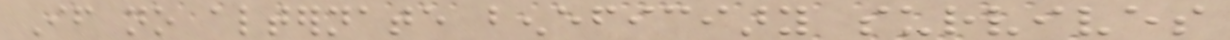If no alternate beneficiary survives
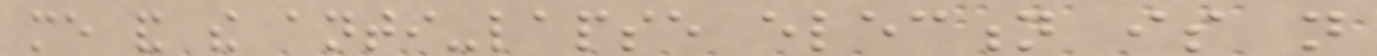me and the anti-lapse election is not
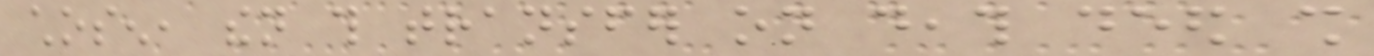chosen, then this transfer on death deed shall
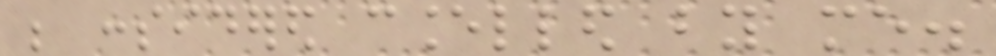be considered cancelled by me.
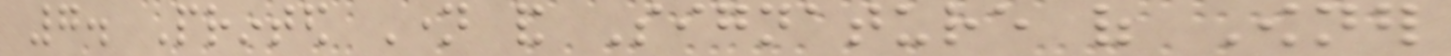7. Printed Name and Signature of Owner
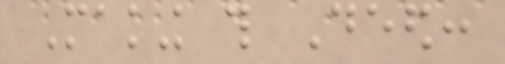Making this Deed:
